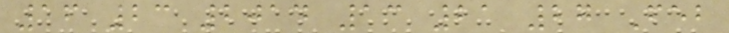16 23 2014 13 21 27 Feb
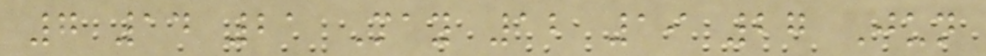7 14 21 May 12 19 27 Jun
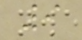9
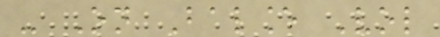- On Balance Vol
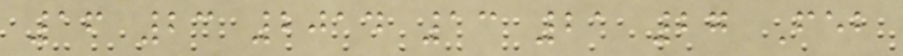16 23 2014 13 21 27 Feb
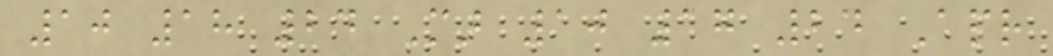10 18 24 Mar 10 17 24 Apr
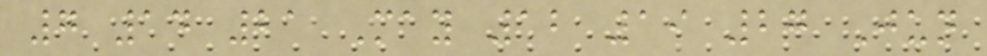7 14 21 May 12 19 27 Jun
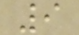9
